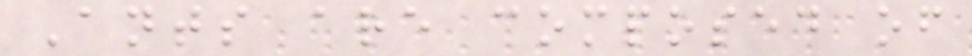Ants are composed of
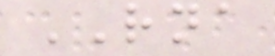RNA
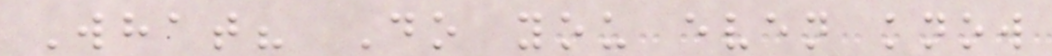What? Do you even know
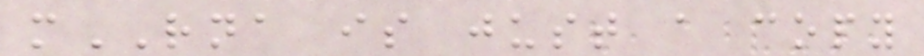mRNA is just a copy
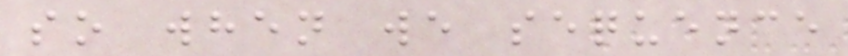so when we sequence
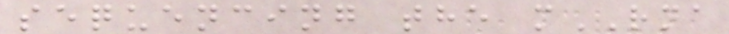sequencing the mRNA
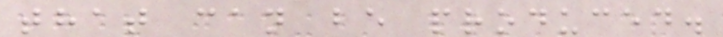that can be produced.
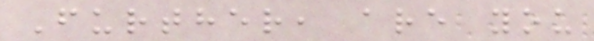Further, are you
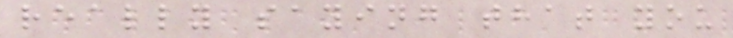really saying that you
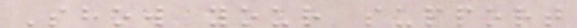Show your support
